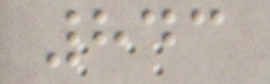843
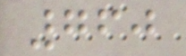760
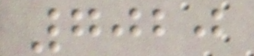7020
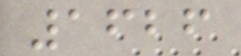1626
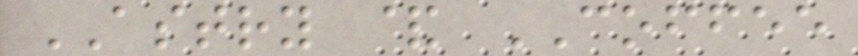ASTRY & COFFEE
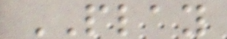PLAY
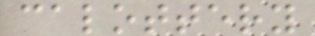calottery
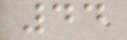44
